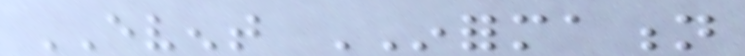EVENT INFORMATION
